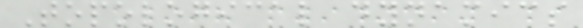Topological dynamics
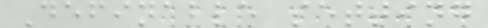Definable setting
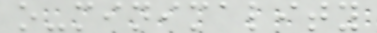o-minimality
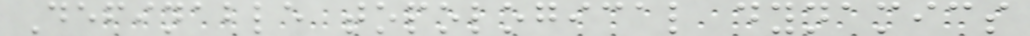Definable topological dynamics
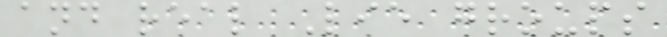and real Lie groups
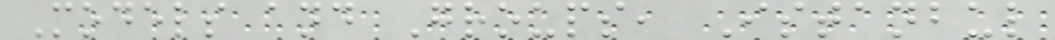Models and Groups, Istanbul
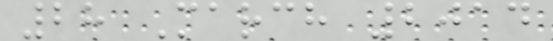28 March 2014
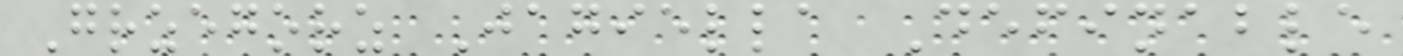Grzegorz Jagiella Definable
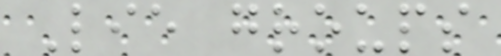Lie groups
